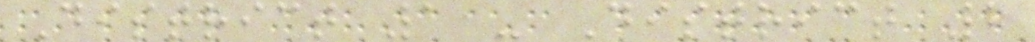District 1 - District 2
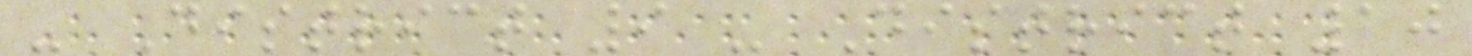- District 9 - District 10
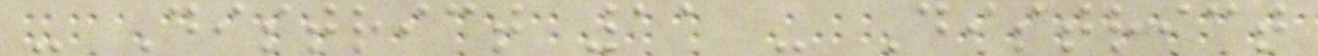- District 11 - District
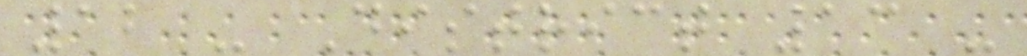12 - District 13 -
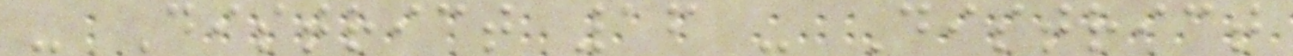- District 16 - District
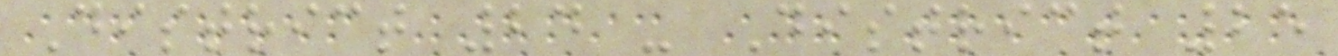District 24 - District 25
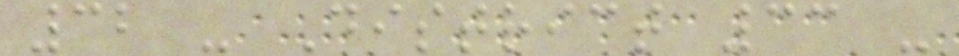32 - District 33 -
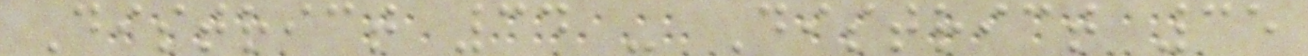District 34 - District 35
